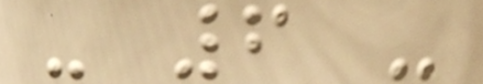- 6 -
